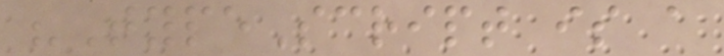"TypeScript is a
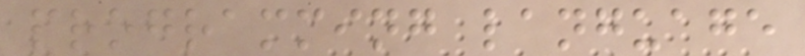programming language
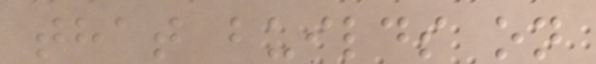that builds on
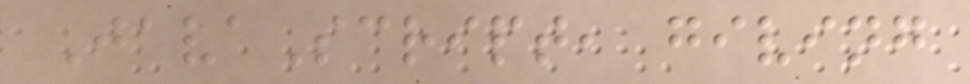JavaScript, giving
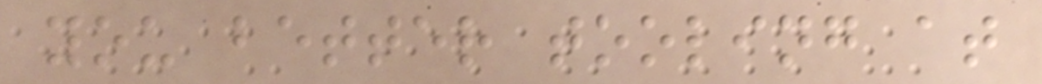you better tooling at
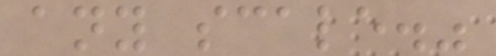any scale."
